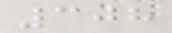308
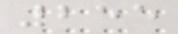255
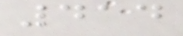414
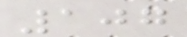107
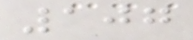107
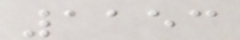1153
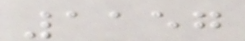1157
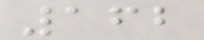162
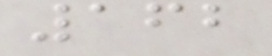162
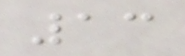13
